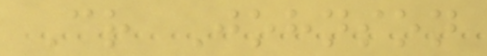Cr Johnson
